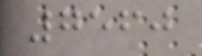7560
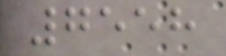7558
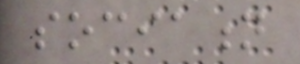sociation
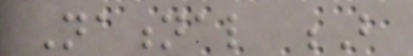National B
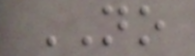NO
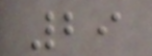29
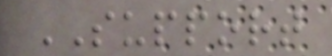SUPPORT
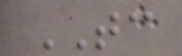TC
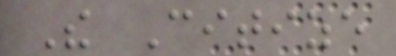The Citize
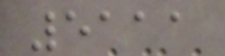5111
